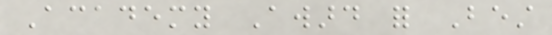Academy Award for Best
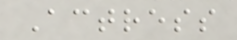Actress
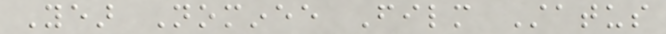Year Nominee Film Status
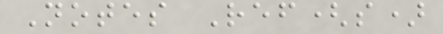Notes Ref(s)
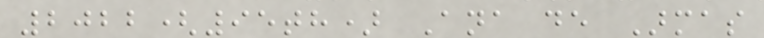2022(95th) Ana de Armas
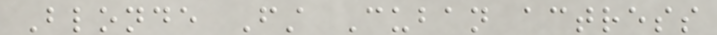Blonde First Cuban actress
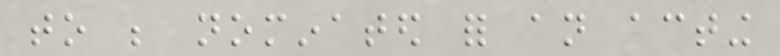to be nominated for an acting
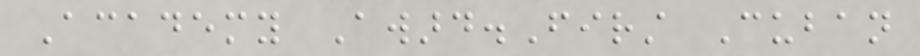Academy Award.First Cuban
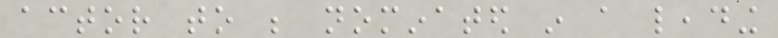actor to be nominated in a leading
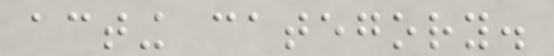acting category.
